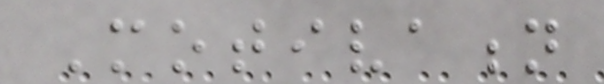Motivation
